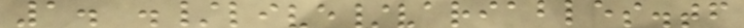1. ./live/variables.tf
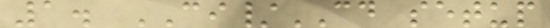1. CI/CD setup
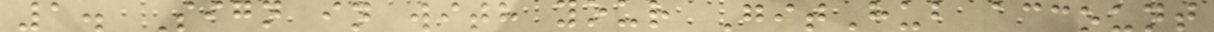1. Sign in with your GitHub account
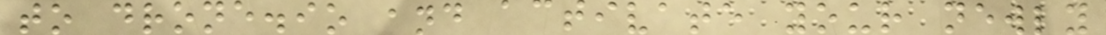to drone.io and activate your newly
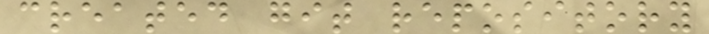created git repository
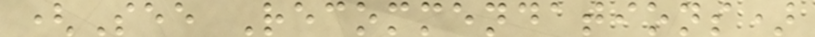(See Recommendations)
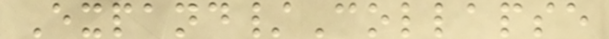Expand/Collapse
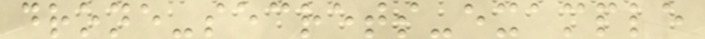drone-secrets-example
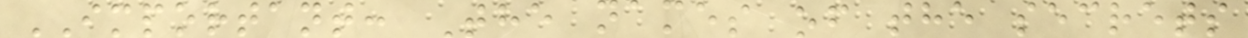IMPORTANT: The names of the secrets
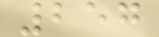257
